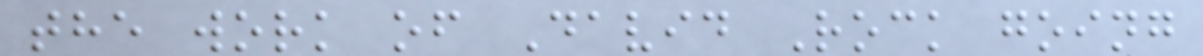the work of David Rock going
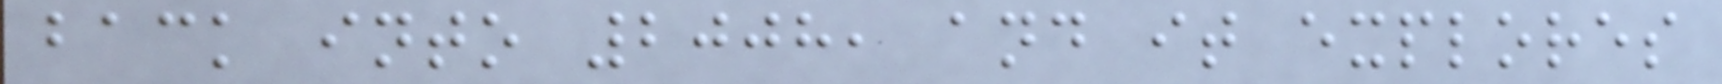back into 2008, and it explores
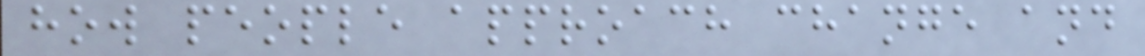how people approach change and
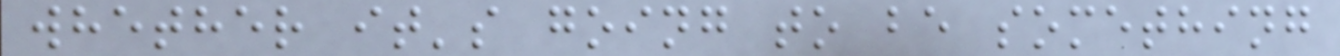whether it's going to be something
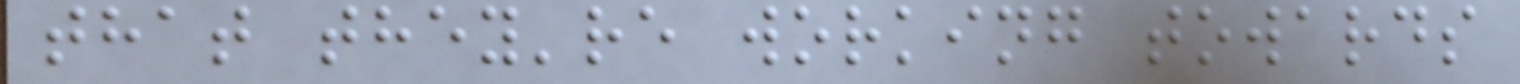that they're working towards
